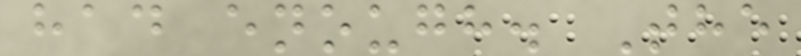had enough. The
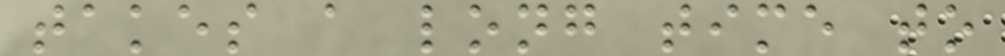takes a long time to
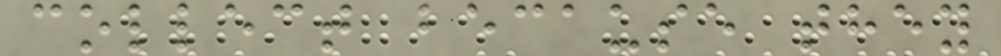collect because they
